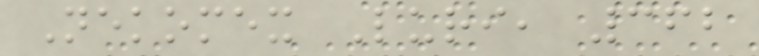Nekomex Luri, 362
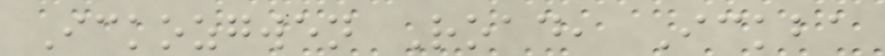Ickozgwen Road, Ickba
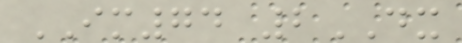IM74 2DX
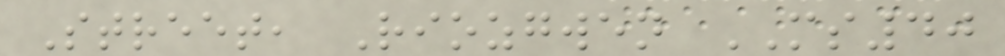Street, Riozgwen MS40
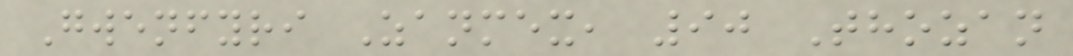Gwenfyri Zanmex, 90 Thozan
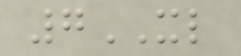7XL
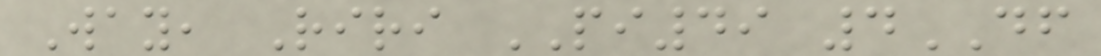Way, Riri PI49 4DF
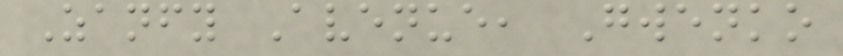Zanfy Avenue, Gwenko
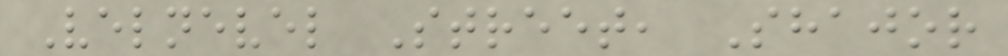Velnevel Street, Shajor
